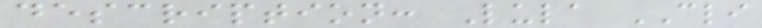description: Lula CLI
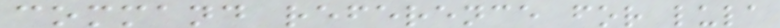command reference for lula
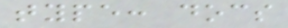type: docs
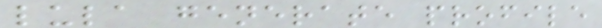lula generate profile
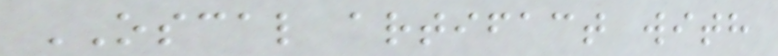OSCAL artifact with
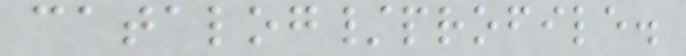catalog/profile.
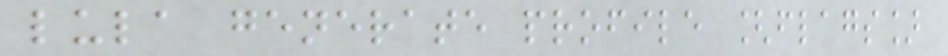lula generate profile [flags]
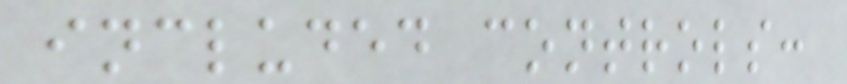included controls:
